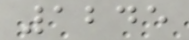1245
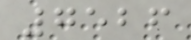7526
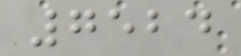7524
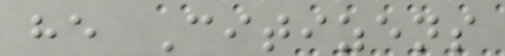he Citizens
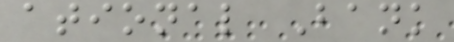ational Bank
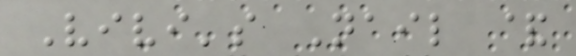Vivi's Nail &
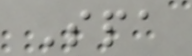Spa
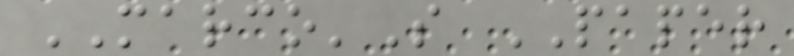MARCO'S PAPER
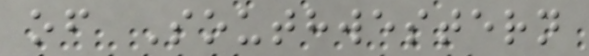of Southwestern
